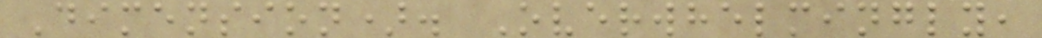Dimension). Overwhelmingly,
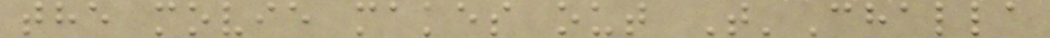the movie makes out T'Challa
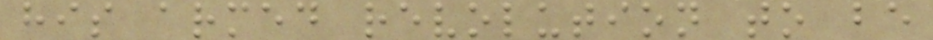his armed revolution to be
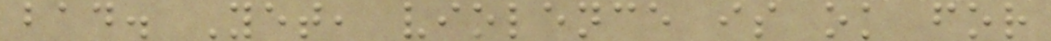bad. Yet, violence is ok for
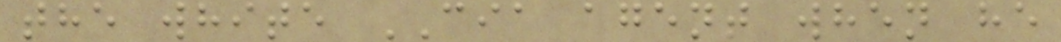the white CIA agent when he
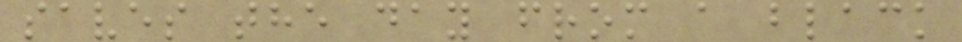saves the day from a black
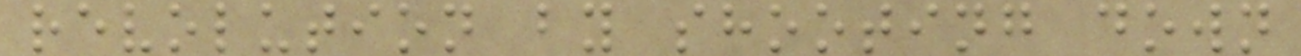revolution by shooting down
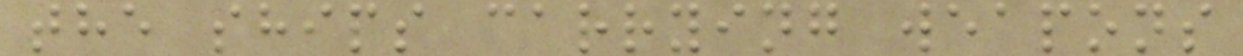the ships carrying weapons
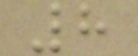8
